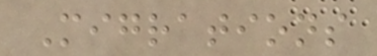Migrations
